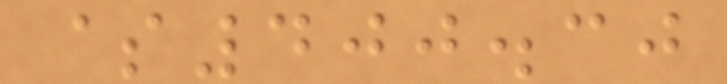$400.30
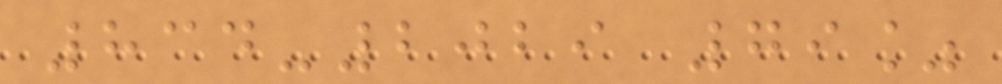834-2029 79%
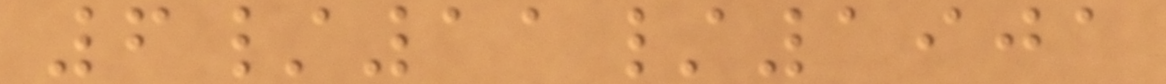6/11/1901
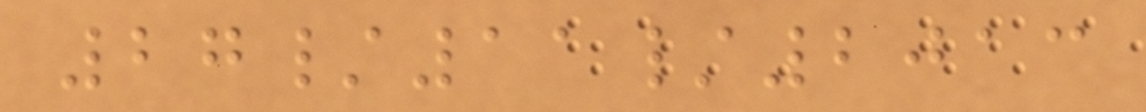27/11/2013
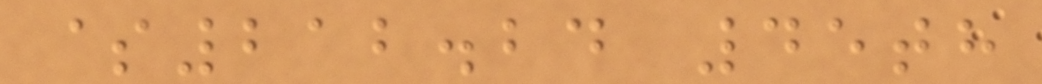$212.24 45th
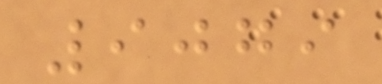9079
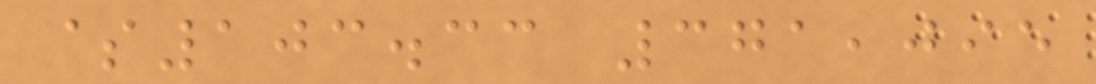$103.33 371,095
